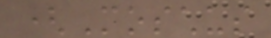(Moschus
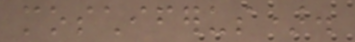moschiferus).
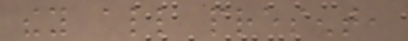they all present,
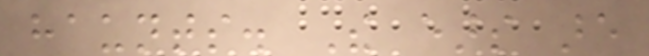haunts. The ears are
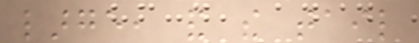large, and the tail
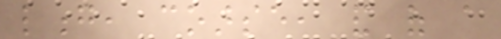long, coarse, and of a
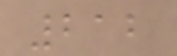212
